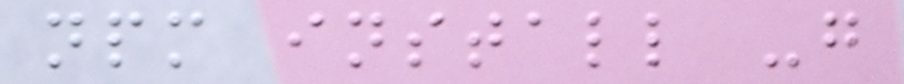npm install -g
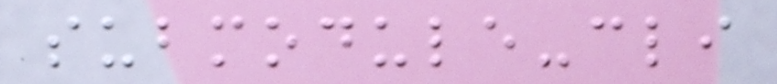submodule-cli
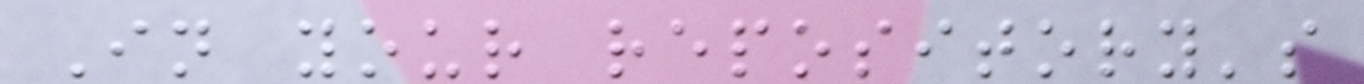In your repository's
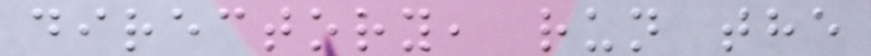directory, run the
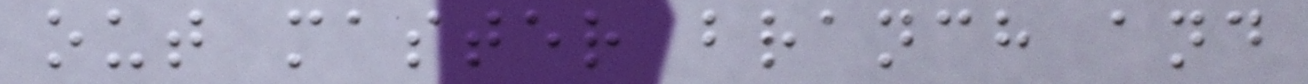out master branch and
